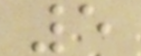5
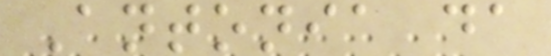Antonia da
